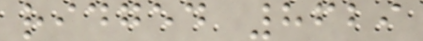ridged 8629
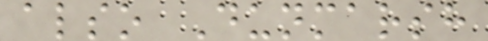also Dunmarsh
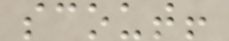scout!
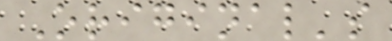Original's
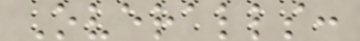Overalls:
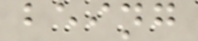being
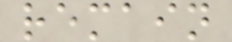remain
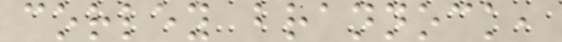corley brannock,
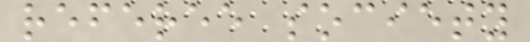referee society
